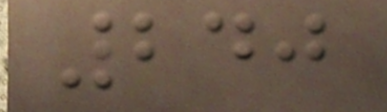240
